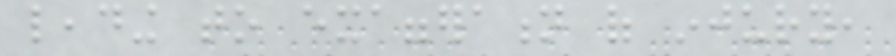leading to exaggeration of injury,
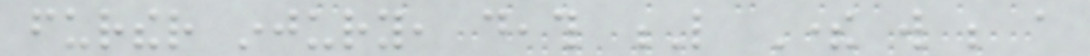further injury, death L There will be a
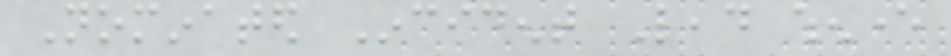Nominated Incident Lead whenever
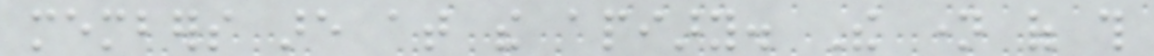members are at the apiary. The name of this
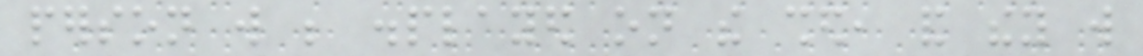person will be displayed on the shed, and they will
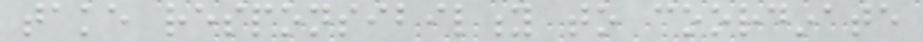take responsibility to coordinate
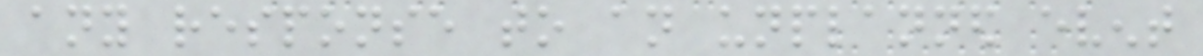any response to an unplanned event
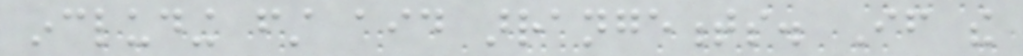including first aid arrangements. If the
